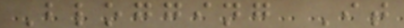Blogging It
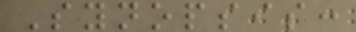Synopsis:
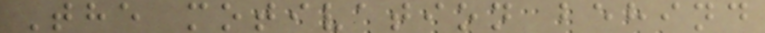The motivation behind
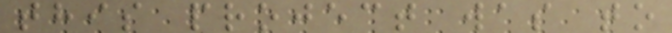this project was to
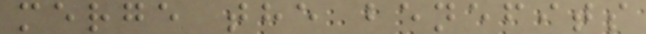merge the benefits
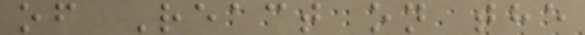of React on the
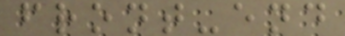front-end
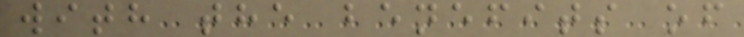with the benefits of
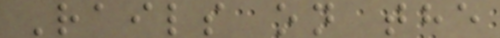Rails on the
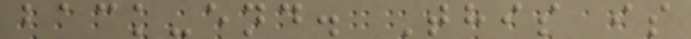back-end. This is
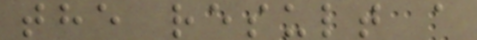the result a
